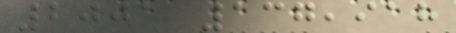2001 137,918
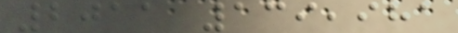2011 139,981
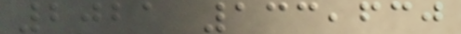2021 133,630
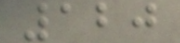120
